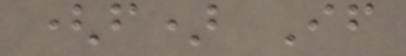(f) If
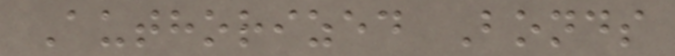Authorized Bonds
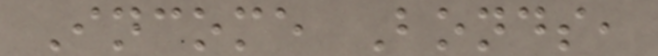Income Bonds,
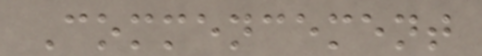Commencement
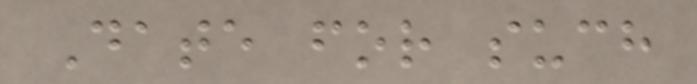Date for such
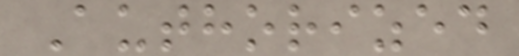Authorized
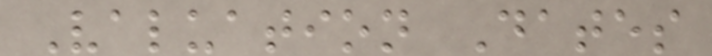Valuation Dates
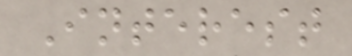Interest
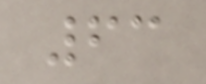63
